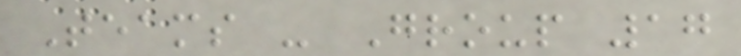Teams - Group 17
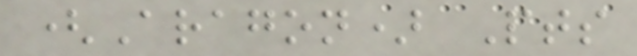(Aragon) Pts
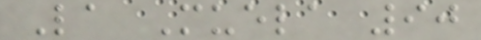La Muela 90
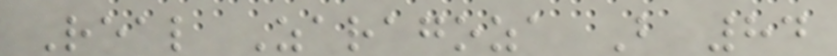Real Zaragoza B 84
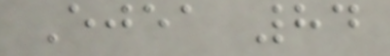Ejea 84
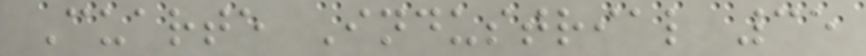Cuarte Industrial 35
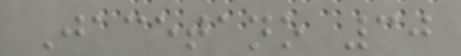Jacetano 30
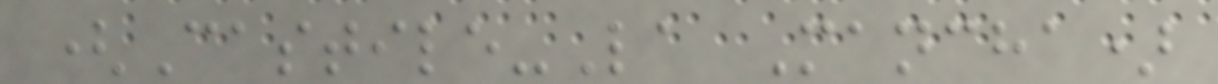(Castile-La Mancha)
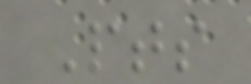Pts
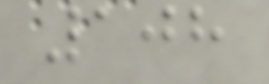108
